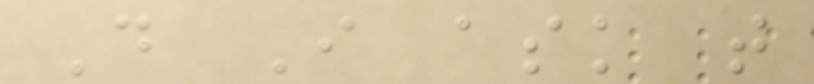Do I ask that
